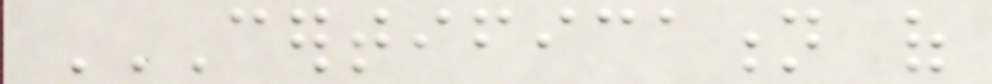CERTIFICATION OF
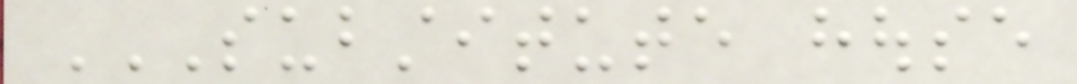SUBSTITUTE HOUSE
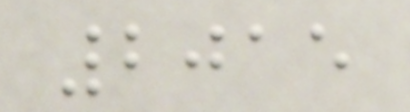2015
